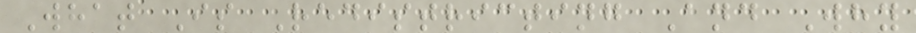What Is Redistricting And Why
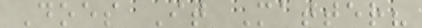Does It Matter?
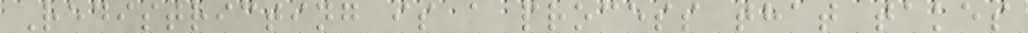Redistricting is a process that takes
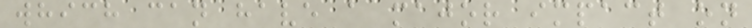which can have a major impact on
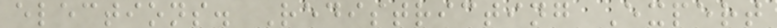elections. Redistricting Expert
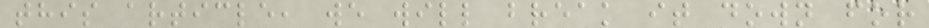this article, we will break it down for
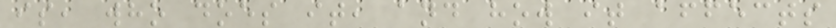is, who does it, and how it affects
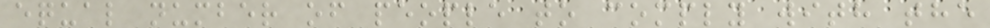equal number of people to comply with the
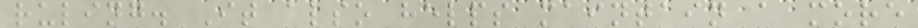ruling. It also helps maintain a more
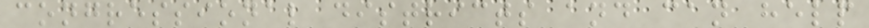congressional districts and can help
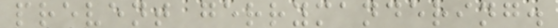prevent gerrymandering.
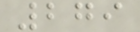279
